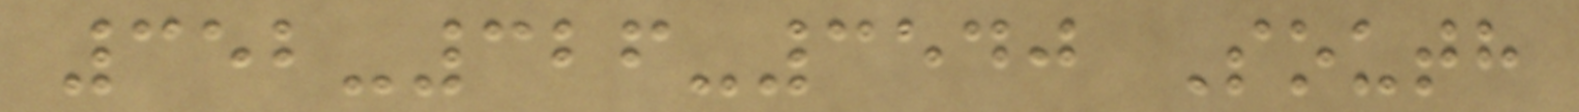352-326-3540 South
